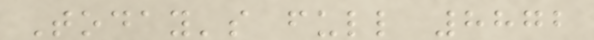Today's full 8872
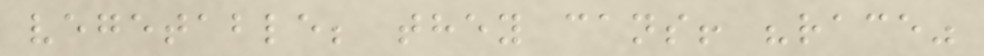vegetable; they cans! "race"
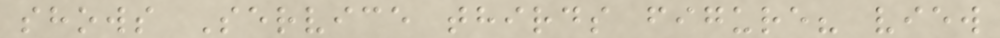shows Service thirds figure? view
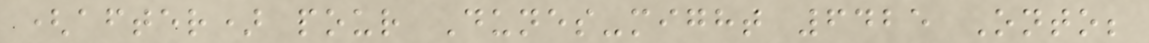(after) pour Dunes-might 6425 Onto;
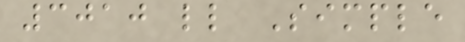3010 ll Simple
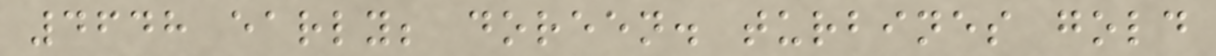4648 early; doreen. turbines gold
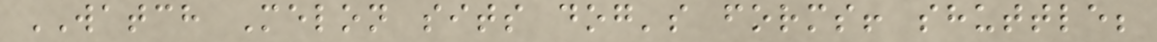WATCH Melon sits dog's forms! shuttle;
